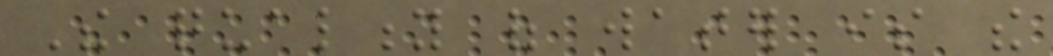The quality of water is the
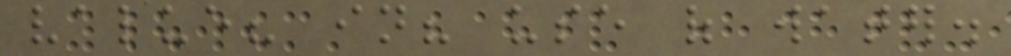value? in? use of water.
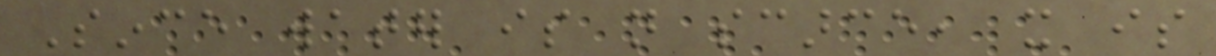Since water is not scarce, it is
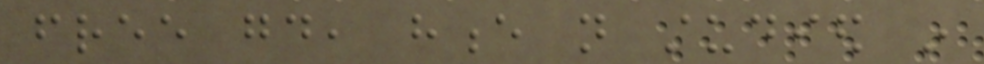free good, hence not studied in
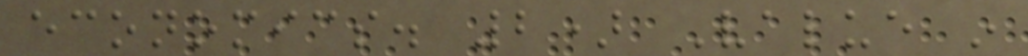economics. 2) Value in
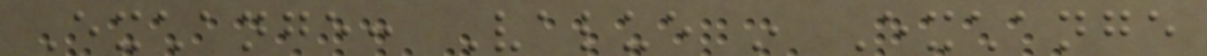Exchange: Value in Exchange
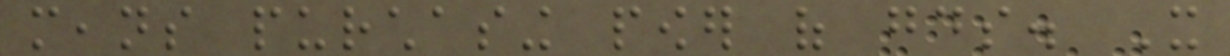means purchasing power of goods. It
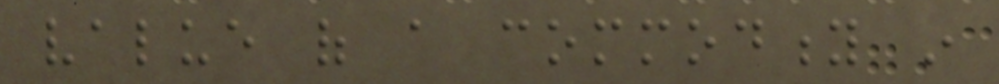value of a commodity in
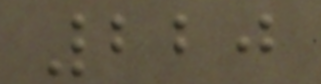220
